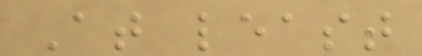At least
